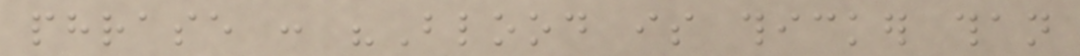phrase : "Blood is thicker than
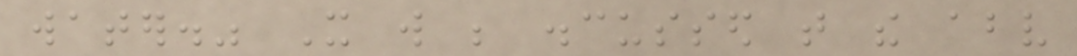water." It will be discussed that the above
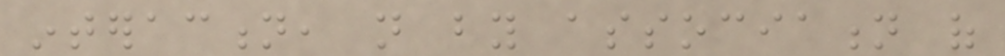interaction, not by association of
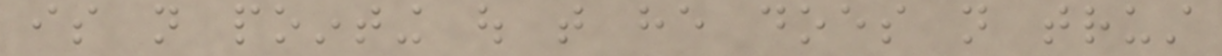is not pointing out that he does not trust
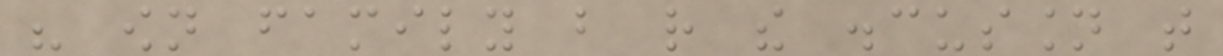his own family but rather the discussion that
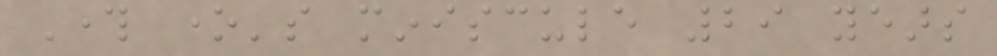Through one's miniscule 29 years
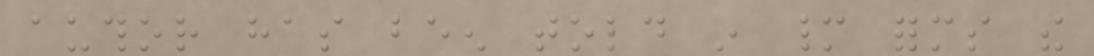author has been told in many forms the
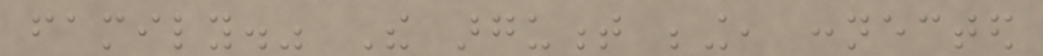family." The argument being, connected
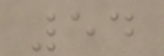54
